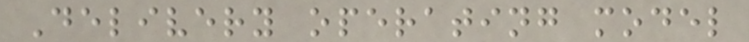Delivery operating model
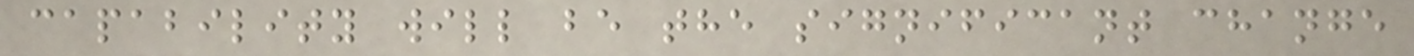capability will be the significant change
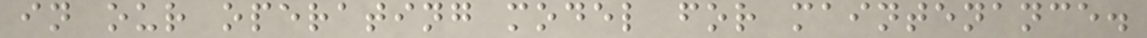in our operating model for maintenance.
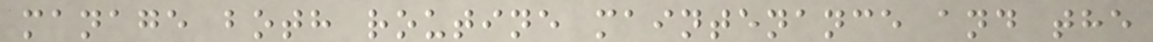manage both routine maintenance and the
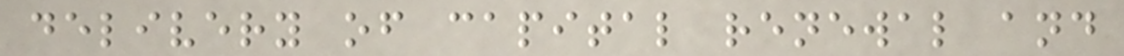delivery of capital renewal and
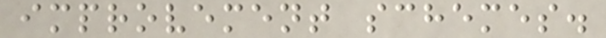improvement schemes.
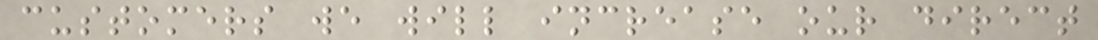customers we will increase our direct
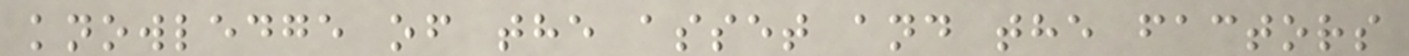knowledge of the asset and the factors
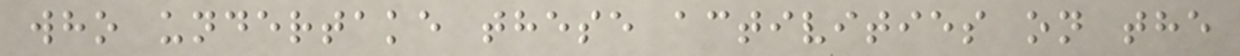who undertake these activities on the
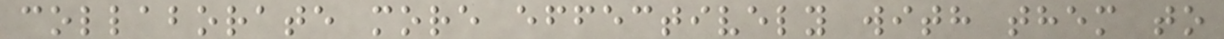collaborate more effectively with them to
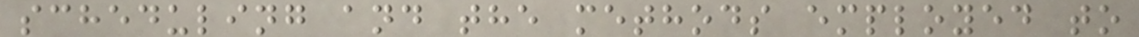scheduling and the methods employed to
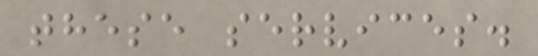these services.
